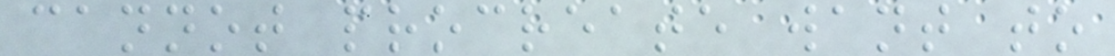cannot procreate want to
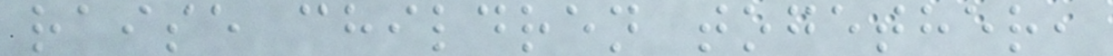raise children together,
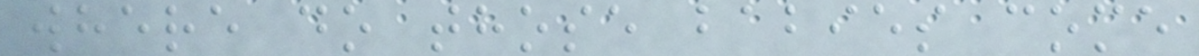where do those babies come
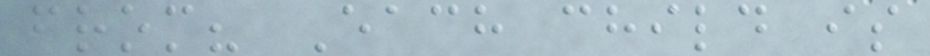from? Each child is
